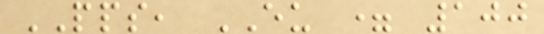PPS, EU = 100
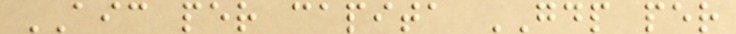AIC per capita GDP per
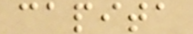capita
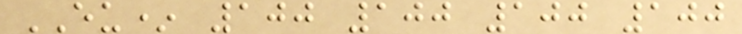EU* 100 100 100 100
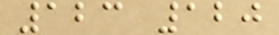123 120
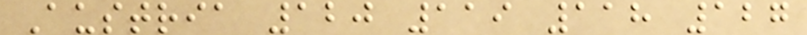Austria 120 119 118 127
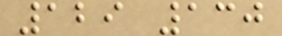129 130
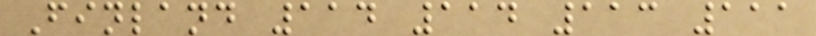Finland 114 114 113 111
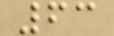63
